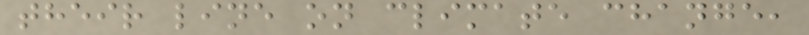their line on climate change,
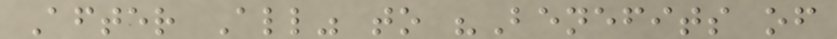After All" to "Benefits of
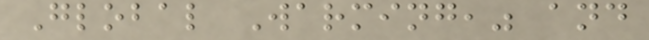Global Warming," and
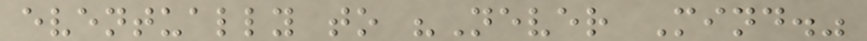eventually to "Never Mind."
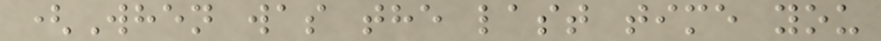(When was the last time you
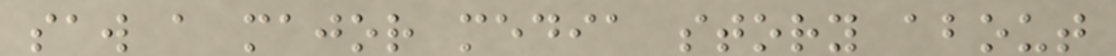saw a major media story about
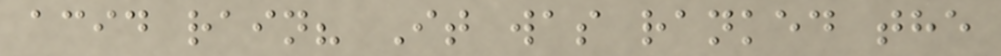acid rain? It was ranked the
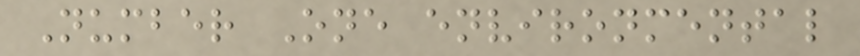Number One environmental
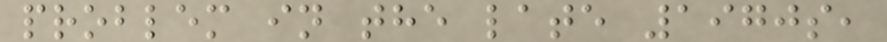problem in the late 1970s,
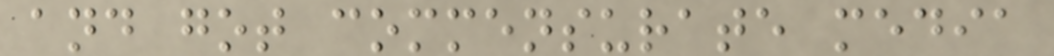and got commensurate media
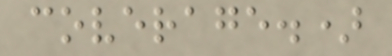coverage.)
